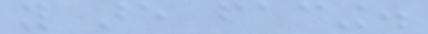you are facing.
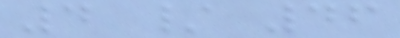4 / 46
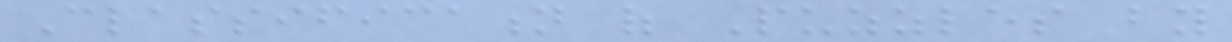Classification of Puzzles by
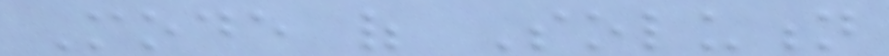Mode of Solution
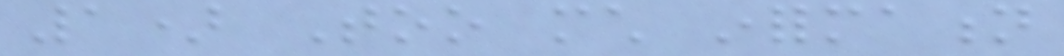1) Too much information
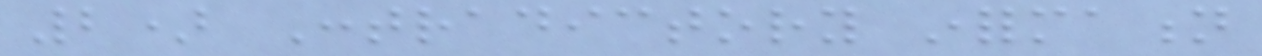2) Contradictory information
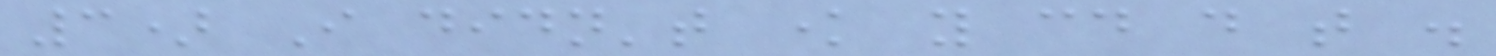3) I didn't know you could do that .
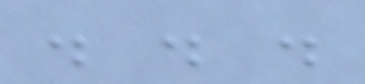. . .
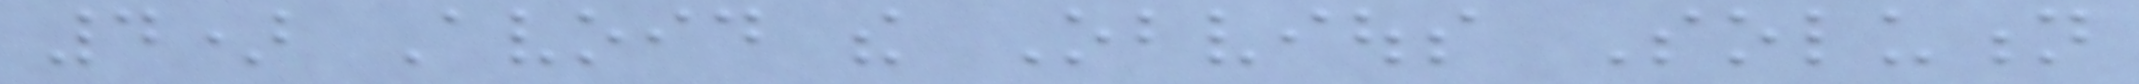4) Avoid the Obvious Solution
